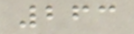263
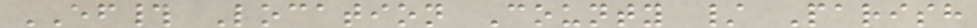EF# Location County / Parish
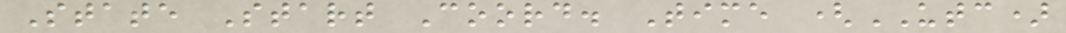State Start Coord. Time (UTC)
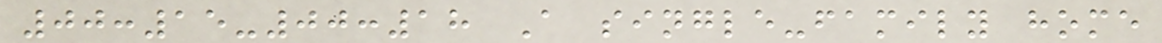00:15-00:18 A single-family home
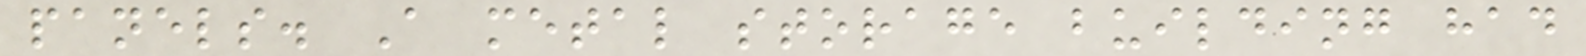panels. A metal storage building had
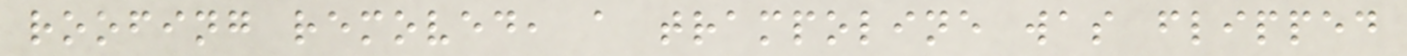roofing removed, a trampoline was flipped
